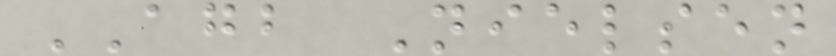AGB Nielsen
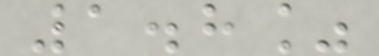1.8%
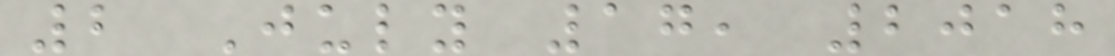2 July 17, 2018
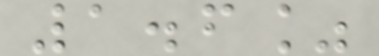1.6%
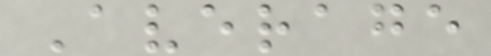Average
